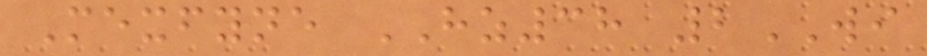Mexfyne HZ38 2WI
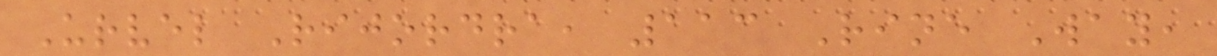Urvel Rijordra, 113 Rine Way,
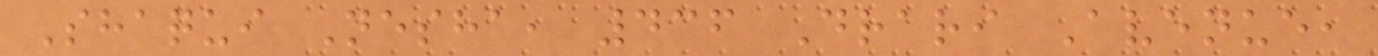Shaqui Nesha, 436 Drari Avenue,
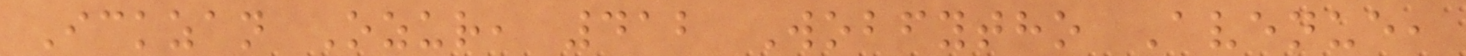Ickzan Ozur, 412 Wobfytho Avenue,
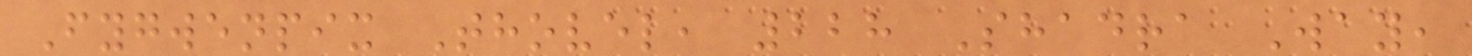Fygwenpix Thovel, 228 Shadra Way,
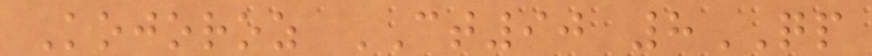Kojoroz CT90 8QP
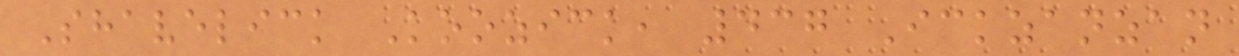Shavelick Koozick, 437 Ickzanzan
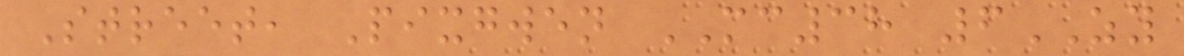Street, Pixgwen MC38 6ZY
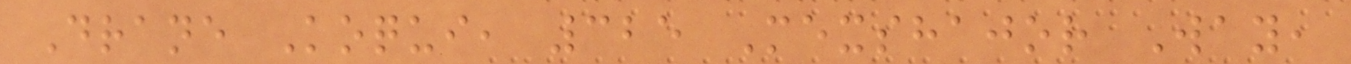Drane Koqui, 325 Mexshajor Way,
